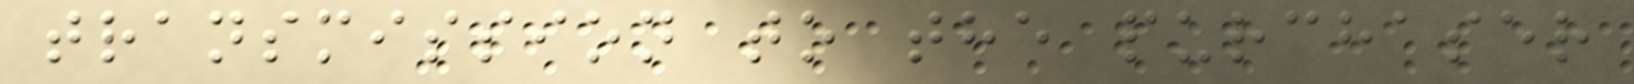transmission to the purchaser
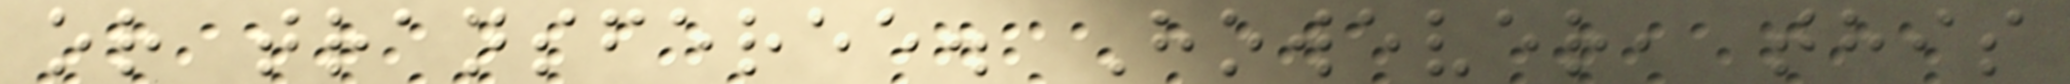or transferee. However, this
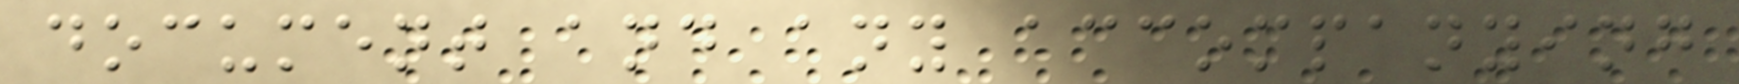document and any accompanying
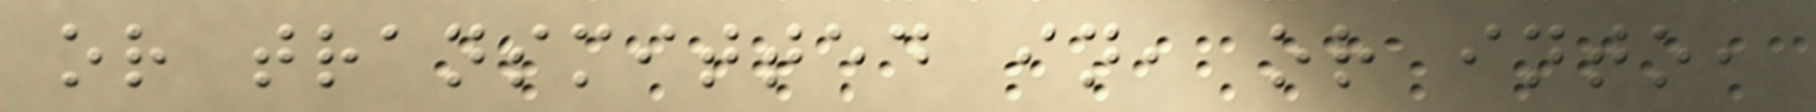or transmitted in, or into,
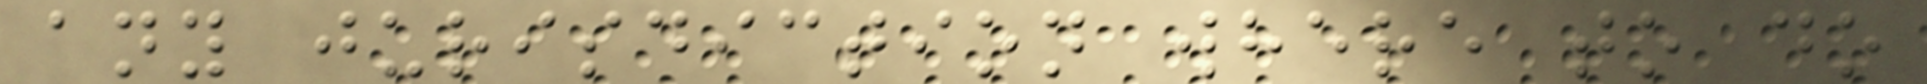any jurisdiction where to do
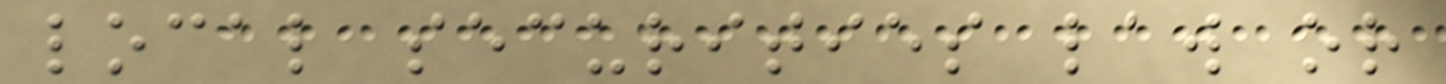local securities law or
